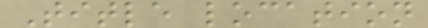Title location
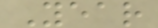Year
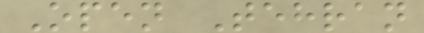Open Tehran
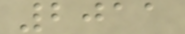2011
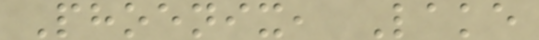Phoenix, Lake
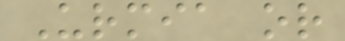Urmia or
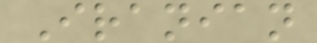Iranian
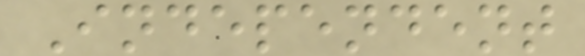Independent
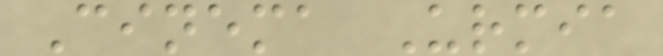Cinema Urmia
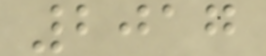2017
